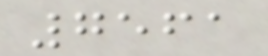7561
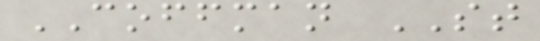COFFMAN ST
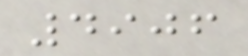4906
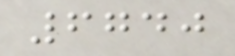6740
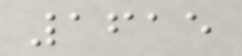1615
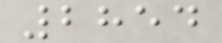2854
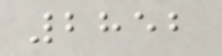2852
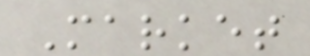Market
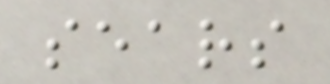sears
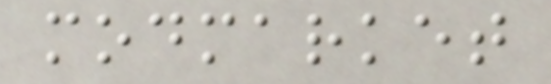modmarket
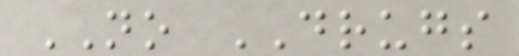NO DRUGS
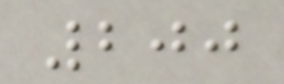200
